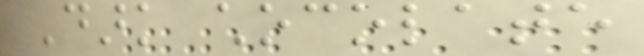Dark chocolate
